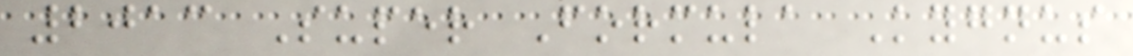2013 Super Formula Kygnus
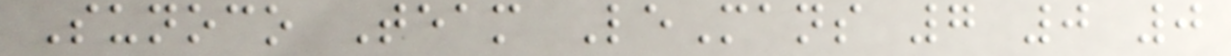Sunoco Team LeMans 7 0 0
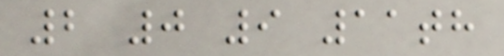2 0 9 11th
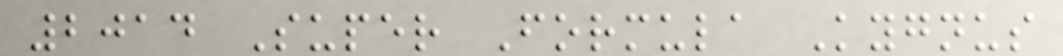2014 Super Formula Kygnus
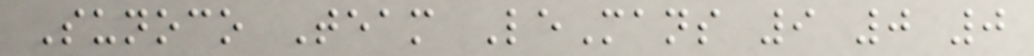Sunoco Team LeMans 9 0 0
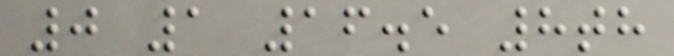0 1 16.5 8th
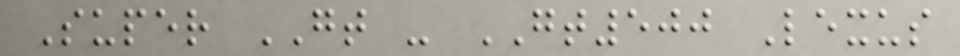Super GT - GT500 Lexus
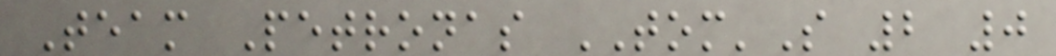Team Petronas TOM'S 2 0
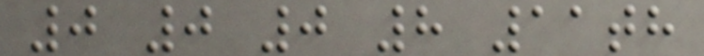0 0 0 8 11th
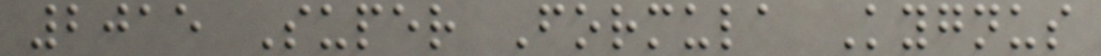2015 Super Formula Kygnus
